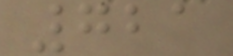721
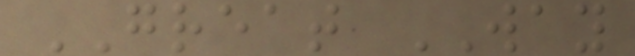GREAT WAY
